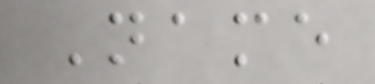Name
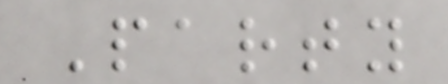Party
